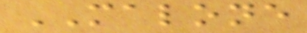MALONE
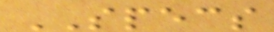SPECS
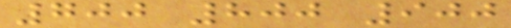700 800 900
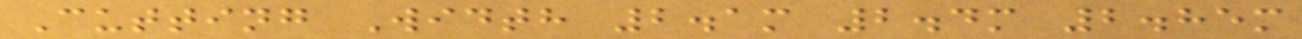Cutting Width 2.1m 2.4m 2.85m
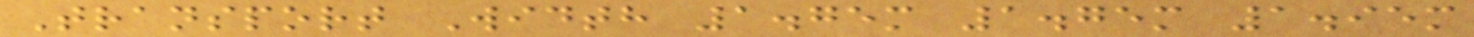Transport Width 1.75m 1.75m 1.95m
